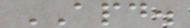APD.
